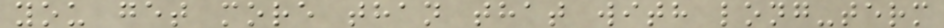you get more than that with long-term
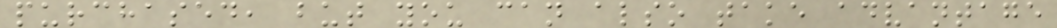purchased, but you can also take advantage
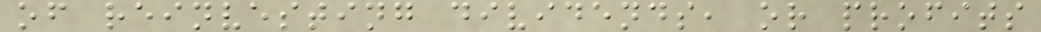of reinvesting dividends, or profits
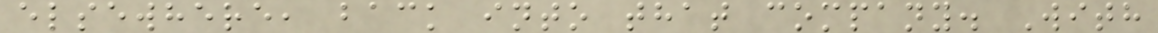elsewhere, back into that company. With
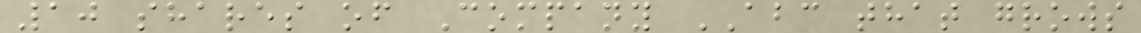10 shares of Company ABC that grows
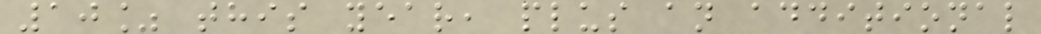10% this year, plus an additional
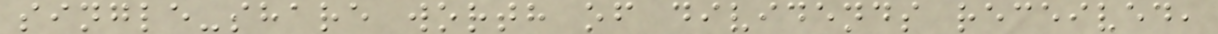single-share worth of dividends received,
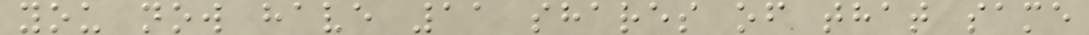you now have 11 shares of that same
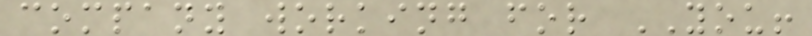company working for YOU!
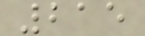215
